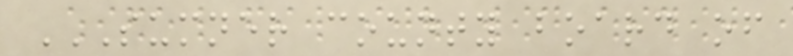SUMNER COUNTY BOARD OF
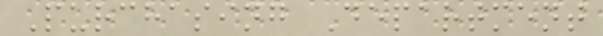Purchasing Department
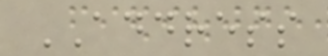ADDRESS
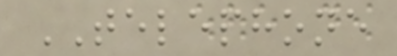TELEPHONE
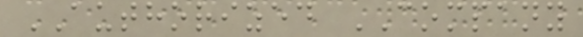AUTHORIZED COMPANY
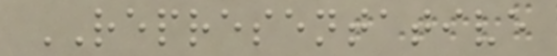REPRESENTATIVE
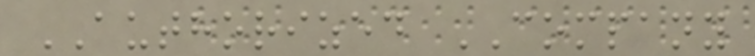AUTHORIZED COMPANY
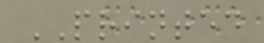PRINTED
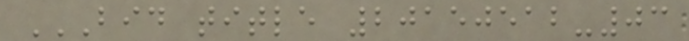BID TITLE 20150512-03
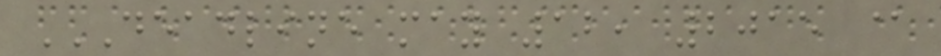DEADLINE MAY 12, 2015 @
